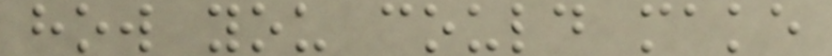how you could make
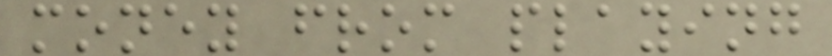money from playing
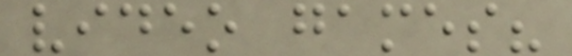video games?
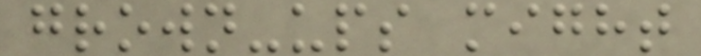grown-ups might
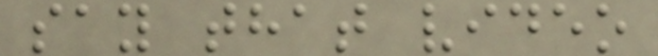say that video
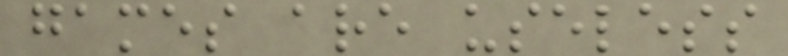games are useless
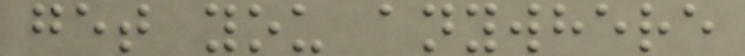get you anywhere
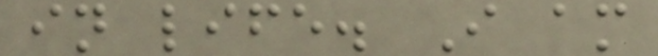in life. I am
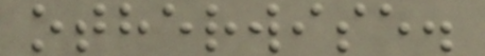otherwise.
